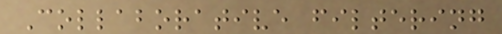Collaborative filtering
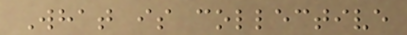What is collective
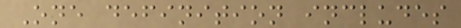One definition includes
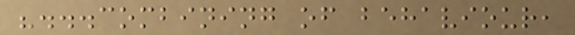"...combining of behaviour,
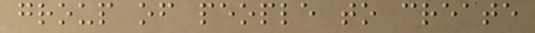group of people to create
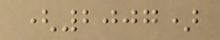(2007)
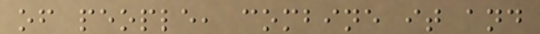of people, combine it and
